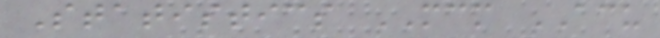Statistics MCM ACU
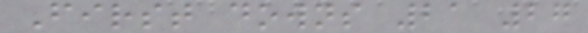First downs 21 27
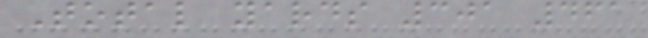Total yards 301 461
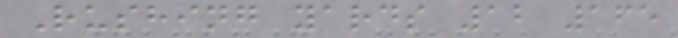Rushing yards 12 165
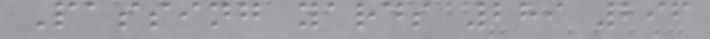Passing yards 289 296
